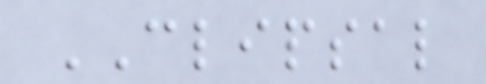CLIPSAL
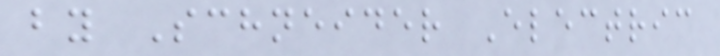by Schneider Electric
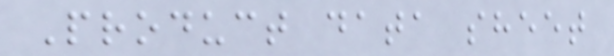Product data sheet
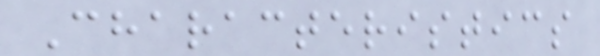Characteristics
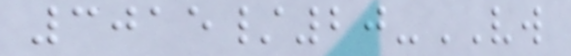3015/20-VW
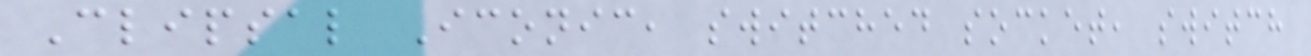Clipsal Iconic, switched socket, switch
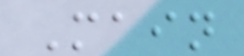Main
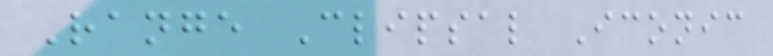Range Clipsal Iconic
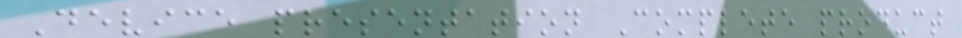Device presentation Complete product
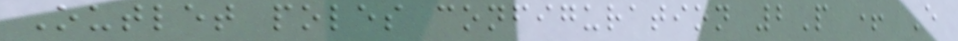Outlet poles configuration 2P + E
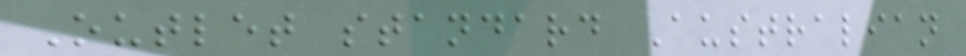Outlet standard Australian
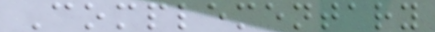Complementary
